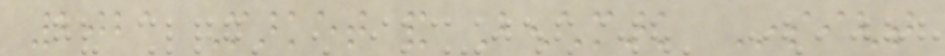2021 Market and Benchmark Insight
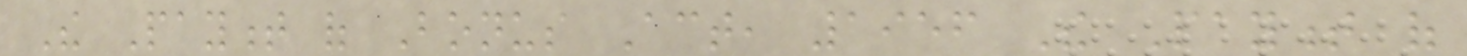The Payment of Bonus Act, 1956 The Payment of
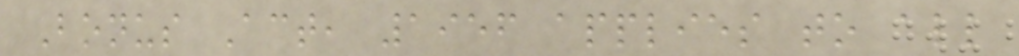Bonus Act, 1956 applies to all
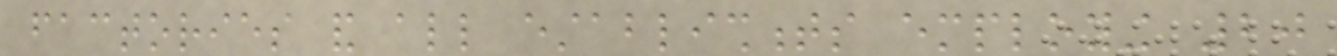factories and all establishments employing 20
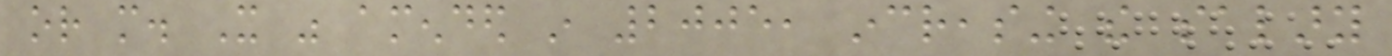or more. It was amended in 2005, increasing the salary
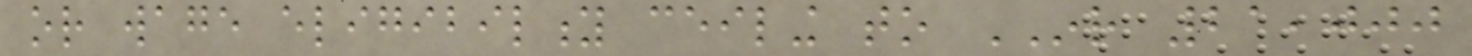or wage eligibility ceiling to INR 21,000
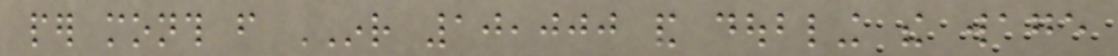per month from INR 10,000 and doubling the wage
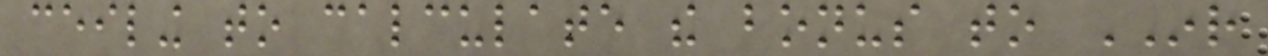ceiling to calculate the bonus to INR
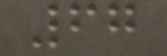67
